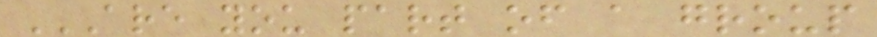ARE YOU PART OF A GROUP
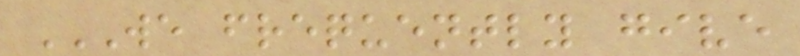WE FREQUENTLY GIVE
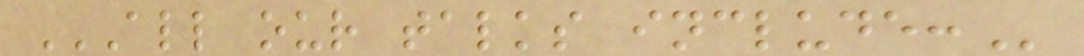ALL OUR TALKS INCLUDE:
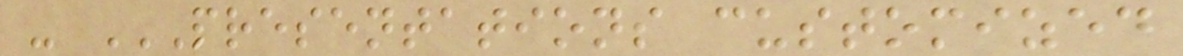- PRESENTATIONS CUSTOMIZED
